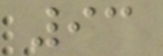93
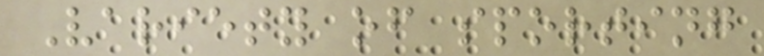Variety of sporting
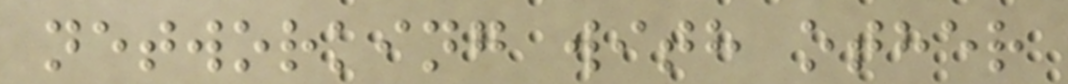networking with other
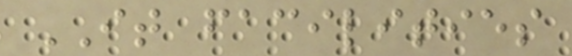IT facilities
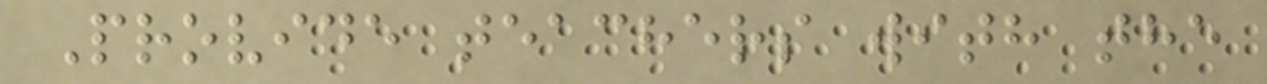Provide teachers with the
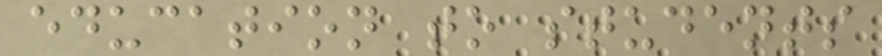education to students
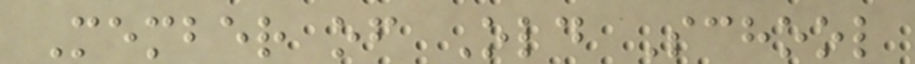Member of Old School
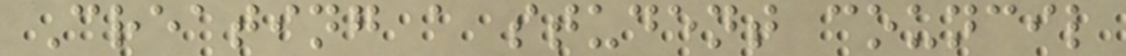Creating a student council
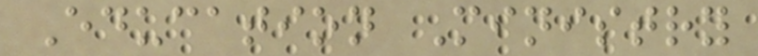Education Ministry
